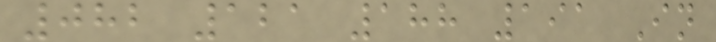082 121 188 191 In
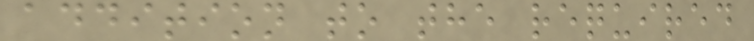addition to the required
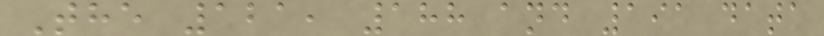The 121, 188 and 191 data
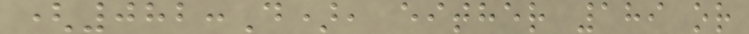(082:D), either 189 or
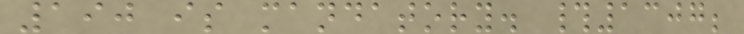190 is mandatory. #1307;
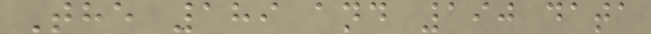The 189 and 190 data
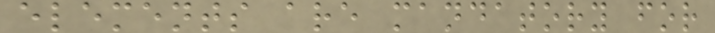elements are mandatory for
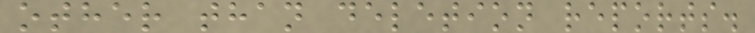other than deletion reports.
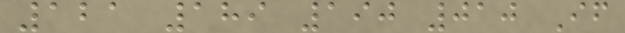121 189 190 010 If
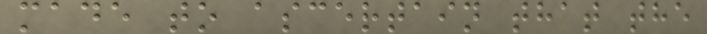made to ascertain that the
